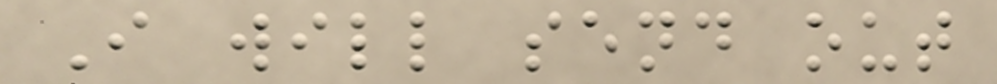I will send out
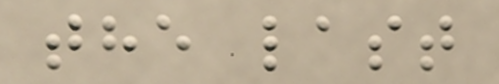the last
